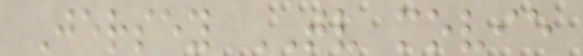Jersey TV movie
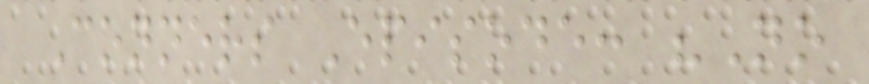Conners Episode: "No
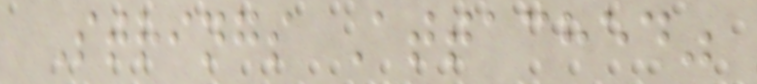Strings Attached"
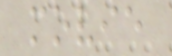movie
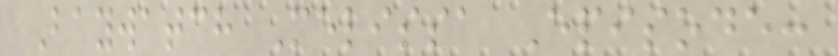Baywatch Melissa Episode:
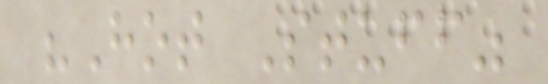"Hot Stuff"
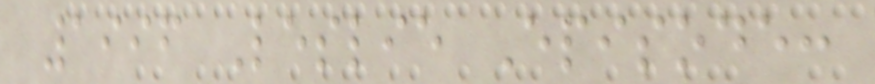1996 Leslie Episode:
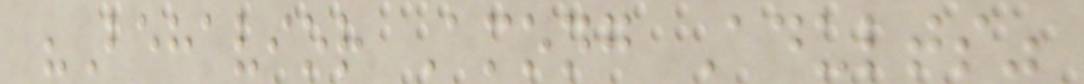"Behavior Among Adults"
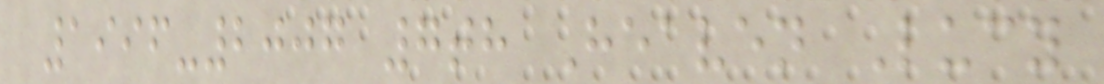1996-2007 7th Heaven Lucy
